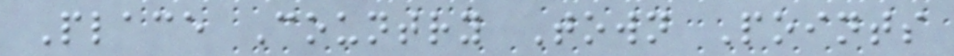Place Country Town Points
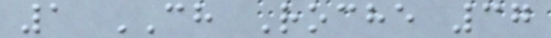1 CH Roche 37
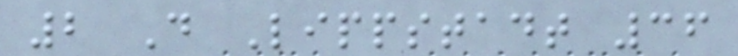2 D Lippstadt 36
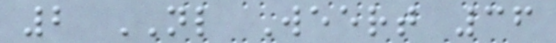2 NL Weert 36
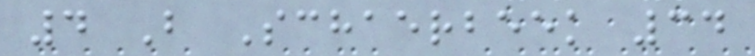4 B Schaerbeek 34
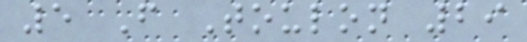5 F Toulon 29
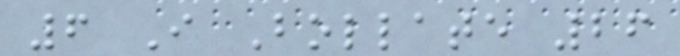6 I Bollate 26
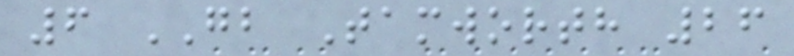6 GB Tamworth 26
